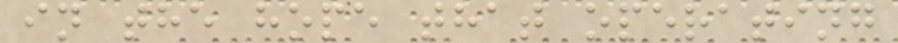in the hope that operating
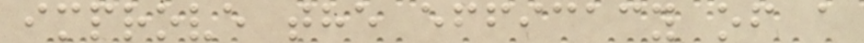improve the efficacy of a
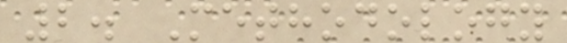2. Methodology
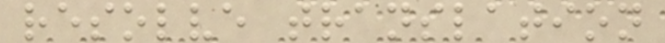resolve translation
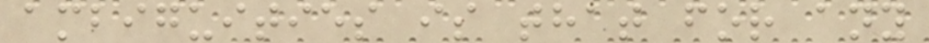ambiguities is that for any
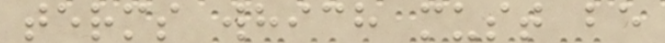terms which must be
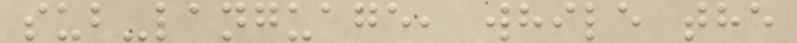sub-language, while the
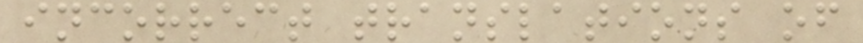incorrect translations of
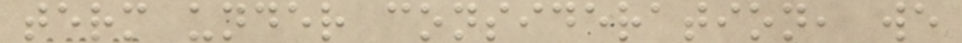term under consideration, we
